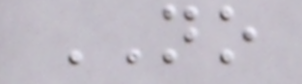NO
